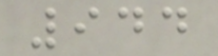944
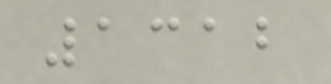1312
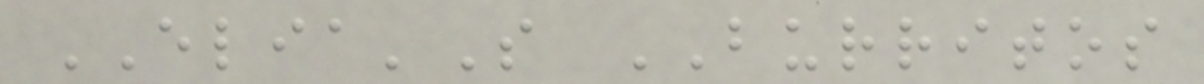ELIA'S BURRITOS
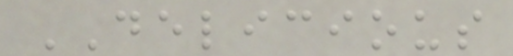DELICIOUS
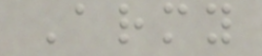Army
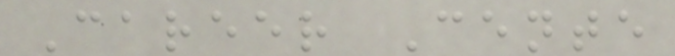Career Cente
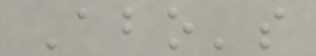Abo's
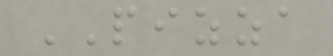PIZZA
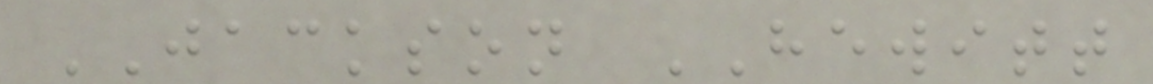JACKSON HEWITT
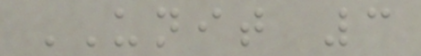UNIT 3
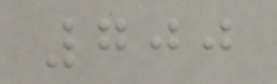700
